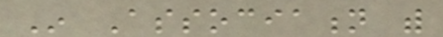In Association with
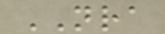NRA
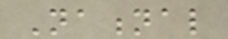National
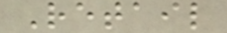Retail
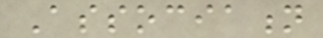Association
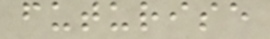futurise
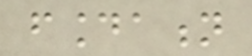foundation
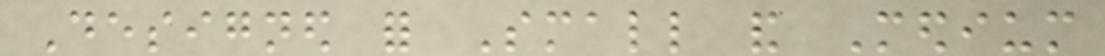Designed for Small and Medium
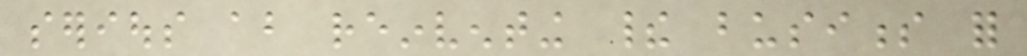serious about reinventing their business for
